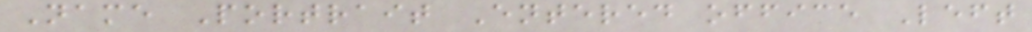Name Portrait Entered office Left
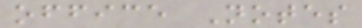office Notes
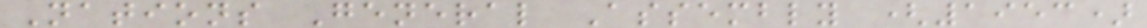Nations General Assembly (1953)
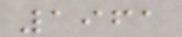1961
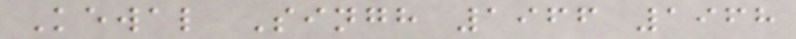Kewal Singh 1966 1968
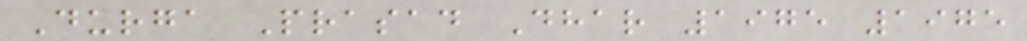Durga Prasad Dhar 1975 1975
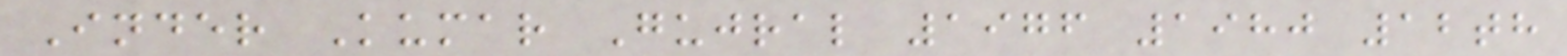Inder Kumar Gujral 1976 1980 12th
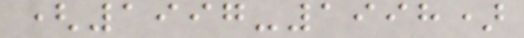(1997-1998)
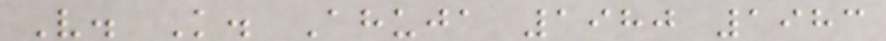V. K. Ahuja 1980 1983
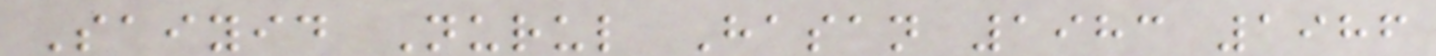Saiyid Nurul Hasan 1983 1986
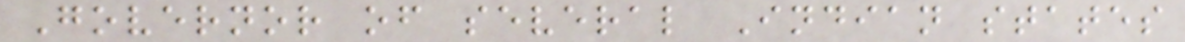Governor of several Indian states
